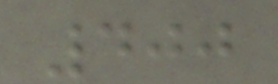400
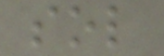sol
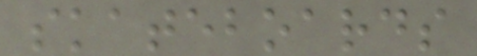skateboards
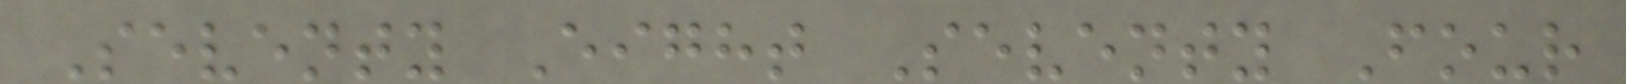Seventy Eight Seventy Four
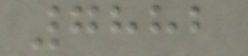7882
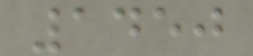1450
